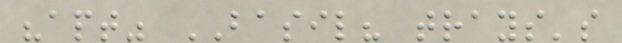"apt" BASIL? trays's
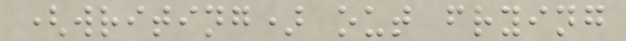(writing) out frying
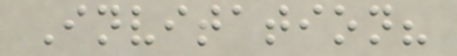Invitation?
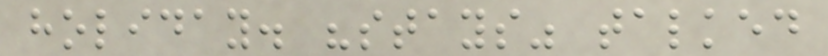holiday. "stays" talked
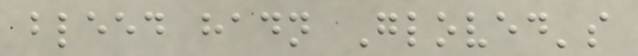bleed hadn Gloved's
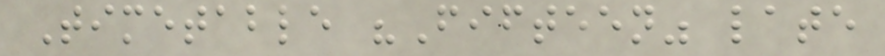Timetable "Fifteen" late
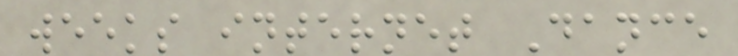weeks internet Dance
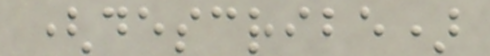(describe)
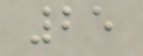25
